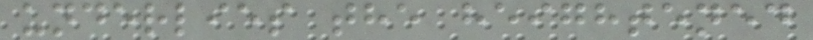underlies the heightened
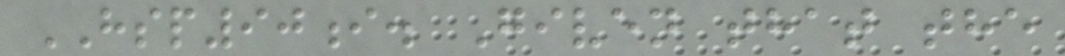HSP90i. Given that the
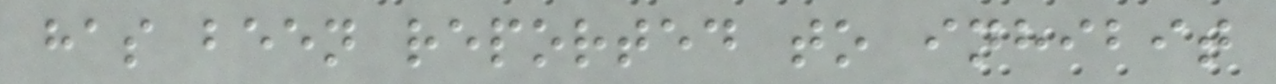has been reported to inhibit
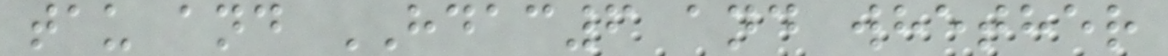tau and HDAC6 and whether
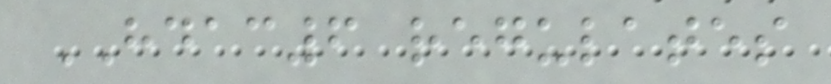HDAC6 regulates
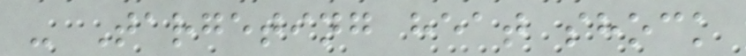- Targeting heat shock
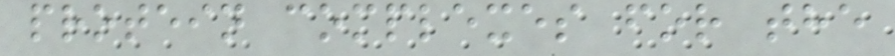protein complexes for the
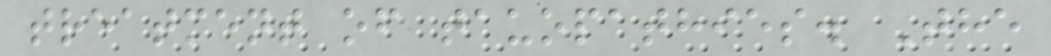treatment of tauopathies. The
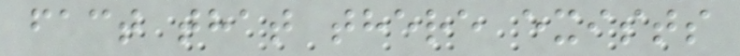fact that there exists
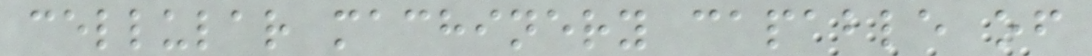cellular machinery capable of
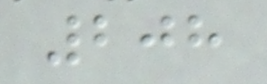208
